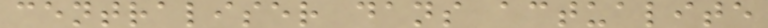centraliser dans actualite
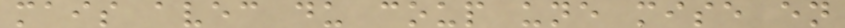mais avec du coup une mise en
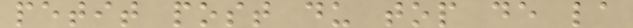petit post du top de la
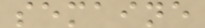semaine
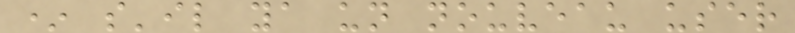* s'il ya un nouveau user
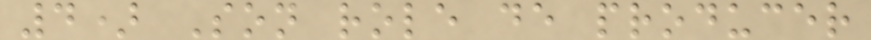4) Son role de producer
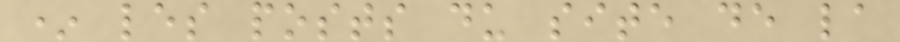* les posts du site de la
